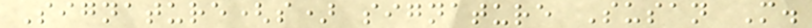Signature(s) signature Susan M.
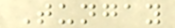Tungay
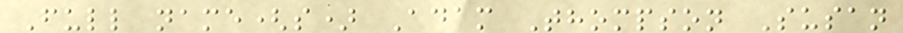Full name(s) Adam Thompson Susan
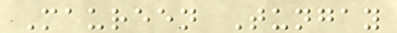Maureen Tungay
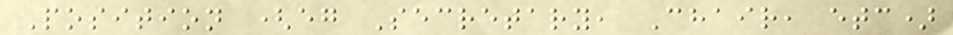Position (eg Secretary, Chair, etc)
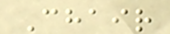Chair
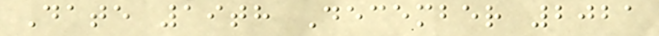Date 19th December 2021
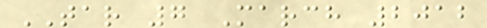TAR 7 March 2012
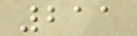211
